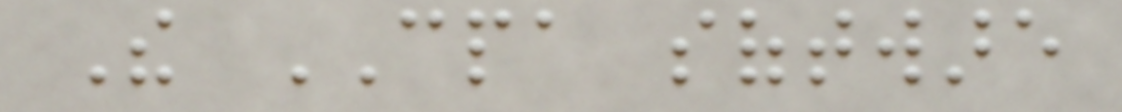The CPA software
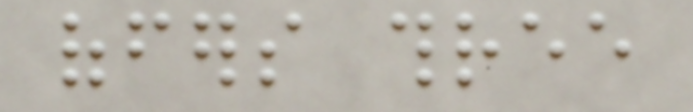offers three
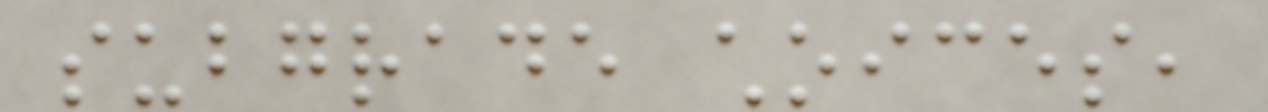subgrade choices,
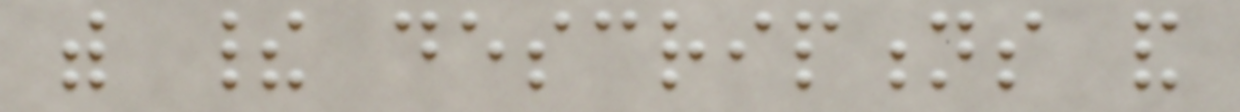with their descriptions and
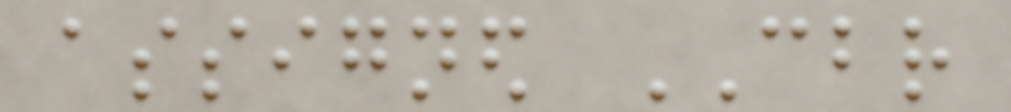assigned CBR
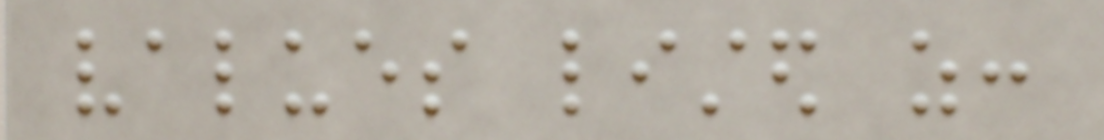values listed as:
